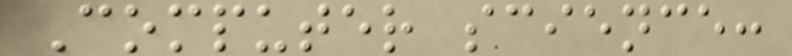Computer science:
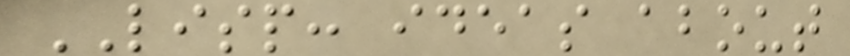LISP: ideas about
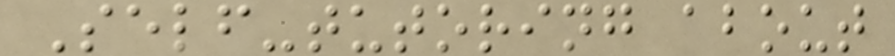Self-tutoring about
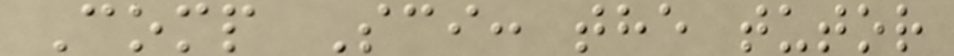Comp Sci: the tutor
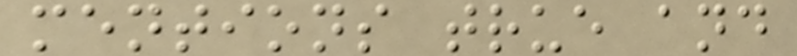mentions true and
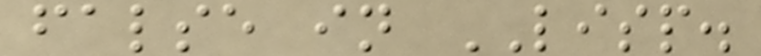false in LISP.
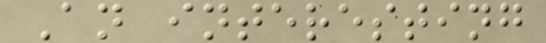An interesting
